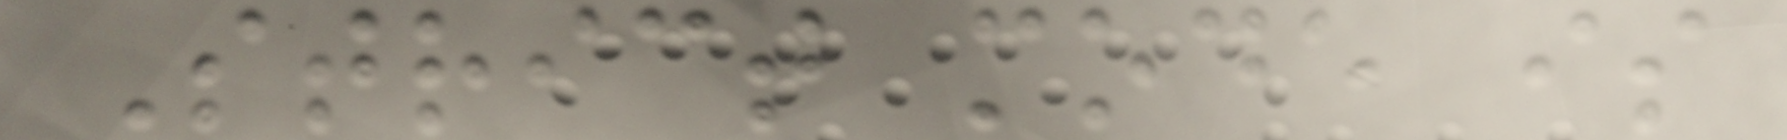Strict mode is
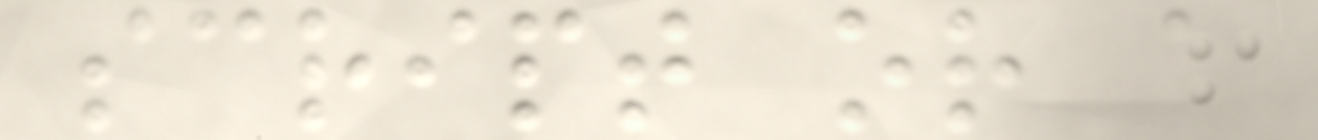script or a
